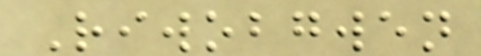Riwobgwen
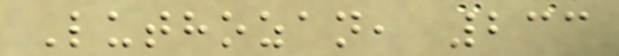Luthozan, 233
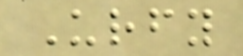Urfy
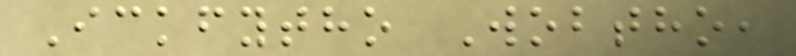Ickfytho Wobtho,
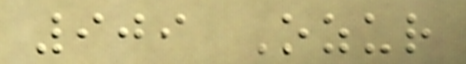909 Ozur
